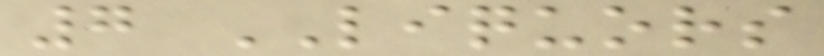7 LIQUORS
